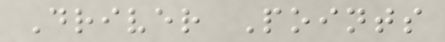Driver Points
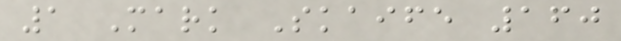1 Mark Skaife 160
